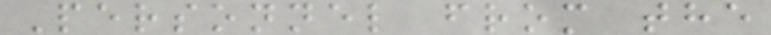Personnel from the
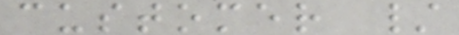customer /
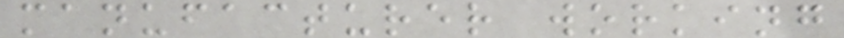manufacturer working
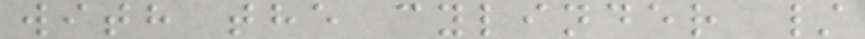with the cylinder /
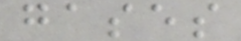gases
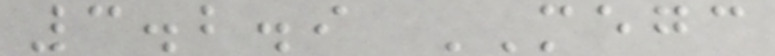3.2.9 MEGC
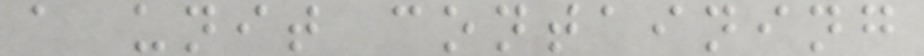a unit containing
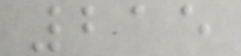215
